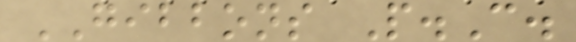GIBBONS P.C.
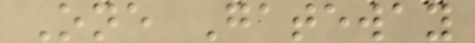One Gateway
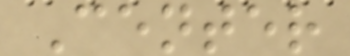Center
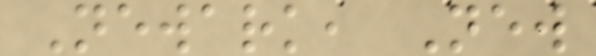Newark, New
